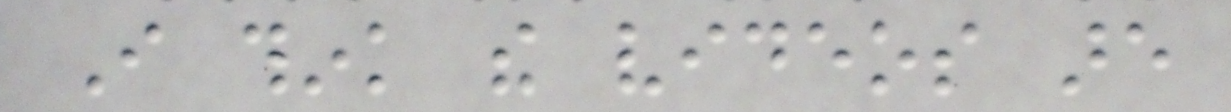I think the videos are
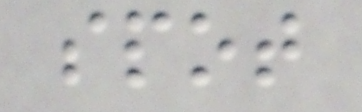spot
